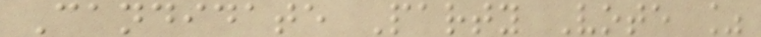Candidate Party Vote %
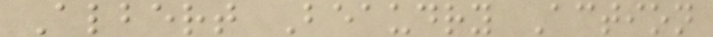Albert Beaudry Action
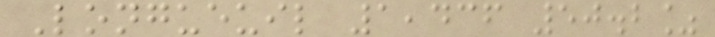Longueuil 1,436 50.2%
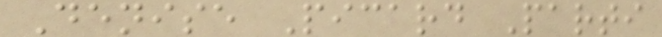Denise Picard Parti
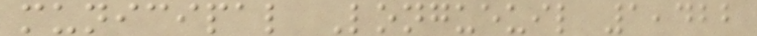municipal Longueuil 1,422
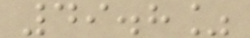49.8%
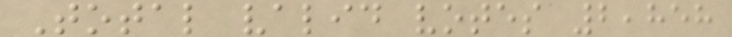Total valid votes 2,858
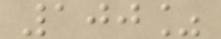100%
